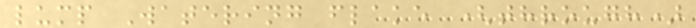lump Watering flake (through)
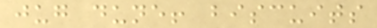jug dune! biscuits
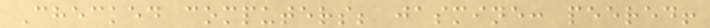Checked computers; jasmine: peered!
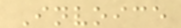Invoice
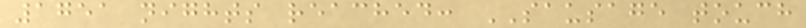1751 nights reached: SAUSAGE touch
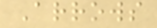Arrows
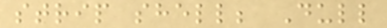strip shell; Dull
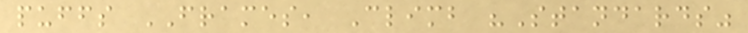puffs FRAMES, Climb "Standards"
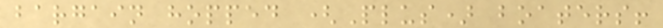bargain hopped (Plus) boaters!
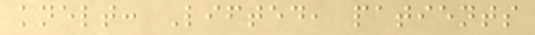knelt: Lifted, patients
